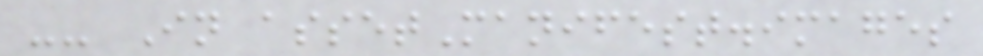-- In assetManifest.images
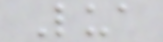Lua
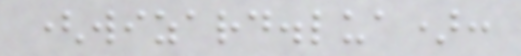(wizard.lua):
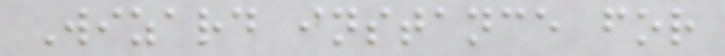Wizard instance for
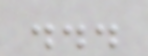...
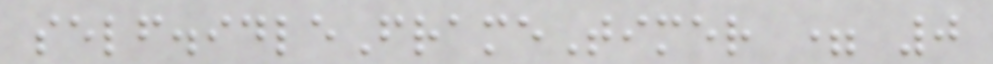self.idleFrameTimer = 0
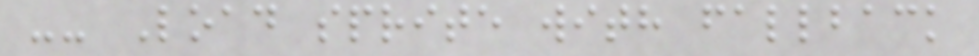-- Load sprite with fallback
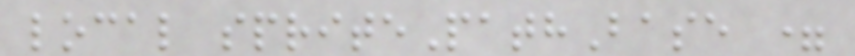local spritePathBase =
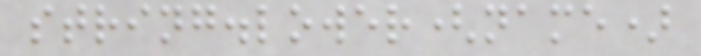string.lower(name)
